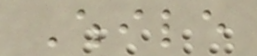While
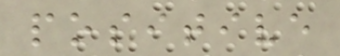positive
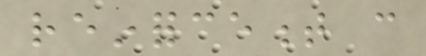reinforcement can
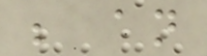be an
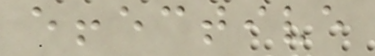effective
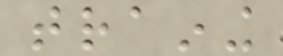training
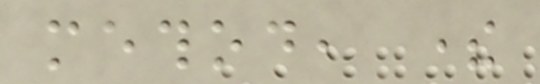method, there
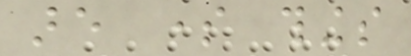are some things
